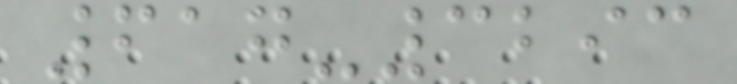617-3293
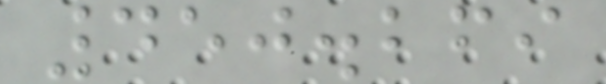450.269
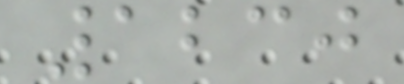1230
